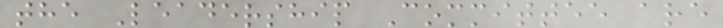the Leadership Committee are
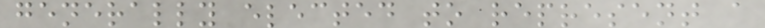generally elected to represent a
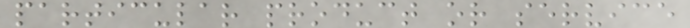particular product or service
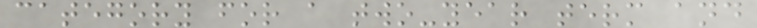category for a two-year term and
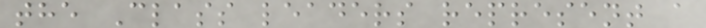the Class leaders represent a
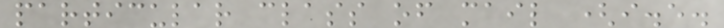particular class of mail (i.e.
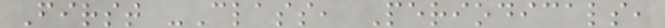First -Class, Periodicals,
